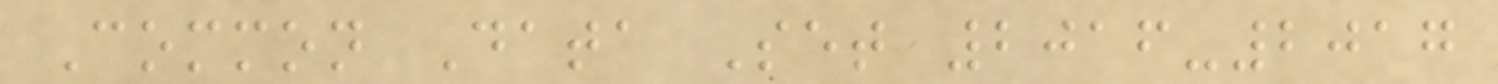Common Data Set 2016-2017
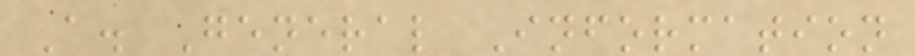A. General Information
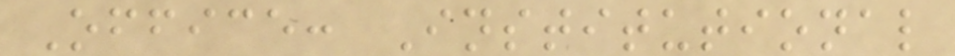Office: Institutional
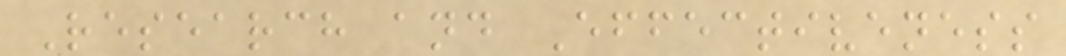Research and Effectiveness
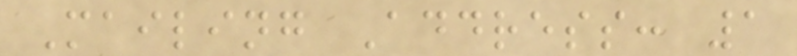Mailing Address: 1
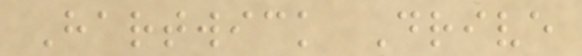Hartwick Drive
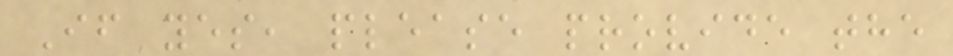If yes, please provide the
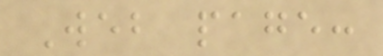Web page:
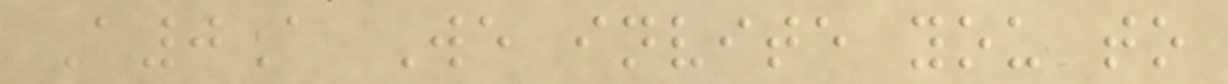A0A We invite you to
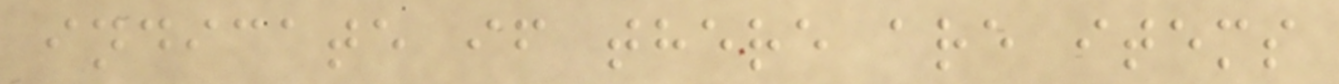indicate if there are items
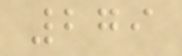279
